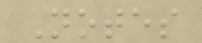Notes
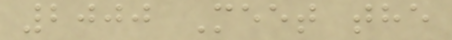2000 Meet the
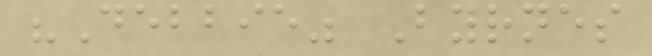"Debbie" Byrnes
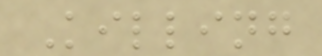Killing
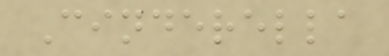Cinderella
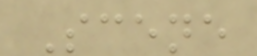Scene
